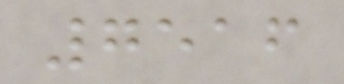7516
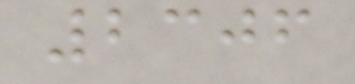2306
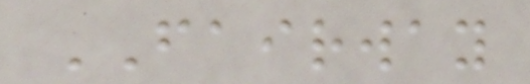FAIRWAY
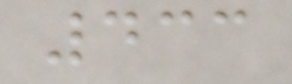433
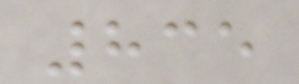835
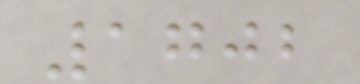1702
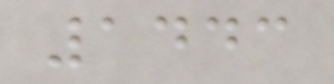1443
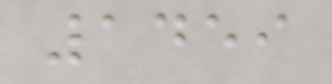1459
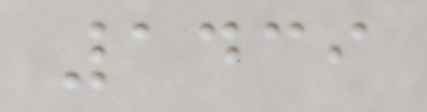1439
